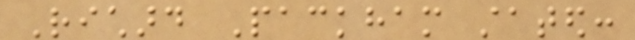Richard Packham stated:
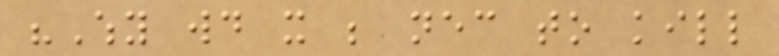"Why would it be necessary to kill
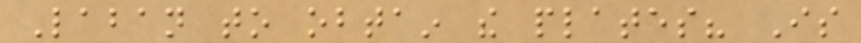Laban to obtain the plates? Is
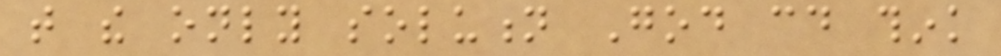that the only solution God could think
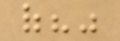of?"
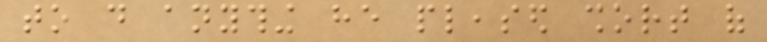to do anything he pleased short of
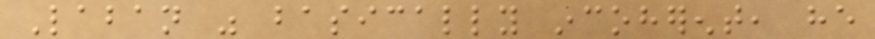Laban was basically incoherent, he
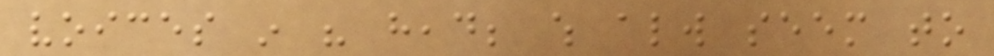voices in his head; which always seem to
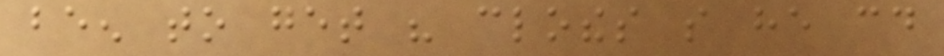been to get his clothes so he could
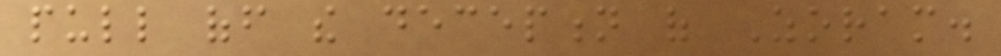pull off the deception of Zoram.
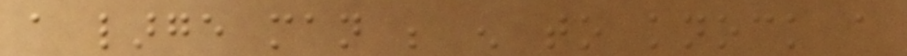a large man be enough to knock a
